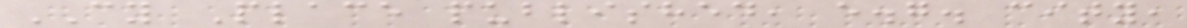CY Place published, e.g. city,
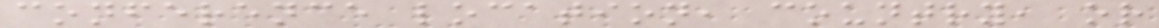conference location, country, or
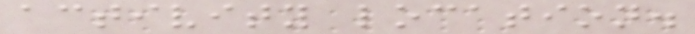activity location.
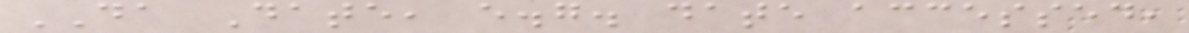DA Date, e.g. date accessed,
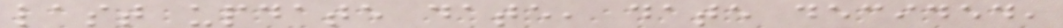last update date, date decided,
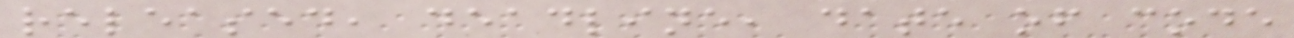released, deadline, date of code
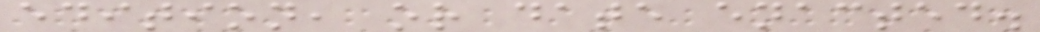edition, or date enacted.
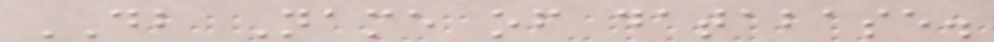DB Name of database.
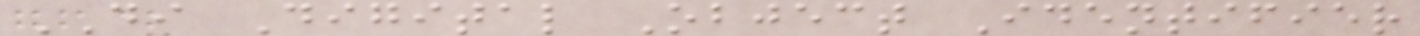DI Digital Object Identifier
